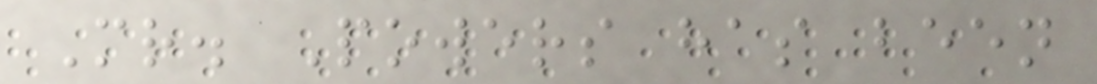Mr. Powers has been
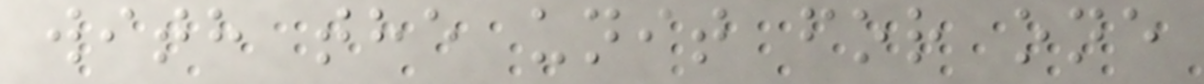with the unit for one
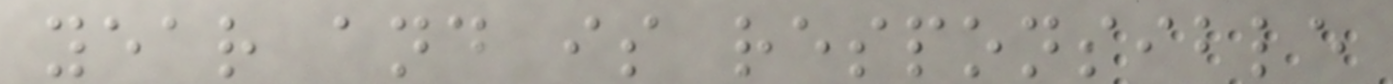year and is responsible
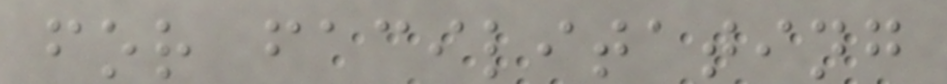for facilitating
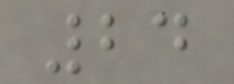24
